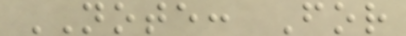NOTE: For
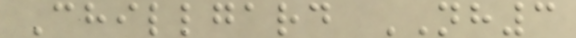Chillgard NH3
